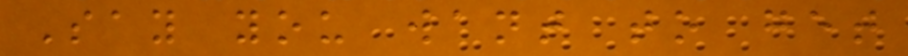Say you want to get
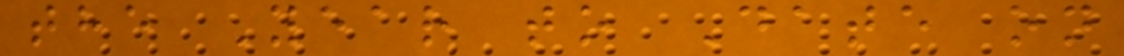the Year to Date on
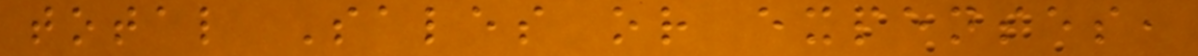total Sales or expenses,
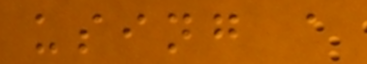using a
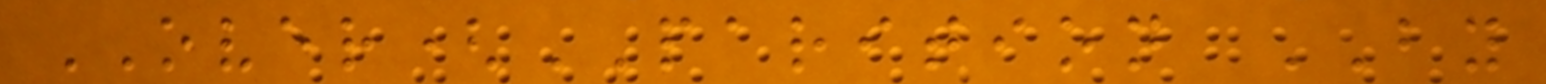OVER(PARITION BY
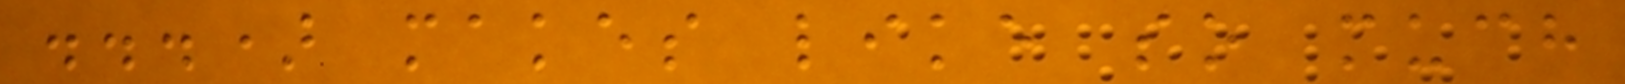...) makes like so much
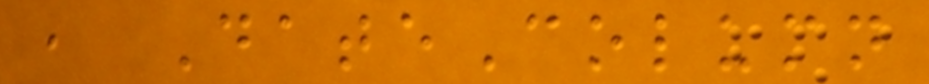, DateColumn
